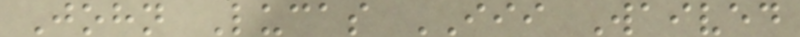John Lucas III Waived
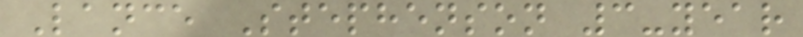Lance Stephenson 3-year
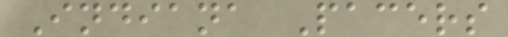Indiana Pacers
